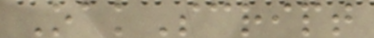OakScript
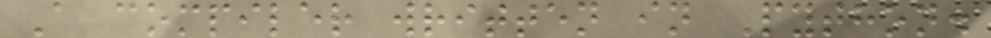A compiler written in Python.
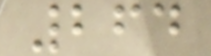264
